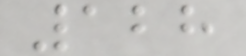128
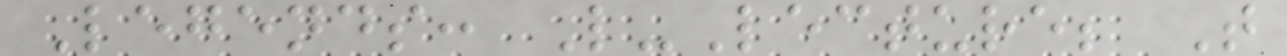Legends: L-Lecture; T
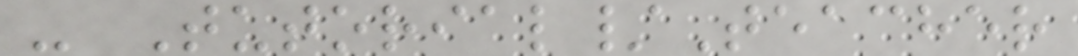- Tutorial/Teacher
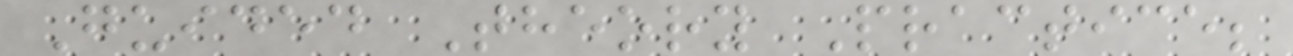Guided Theory Practice;
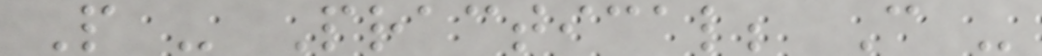P - Practical; C -
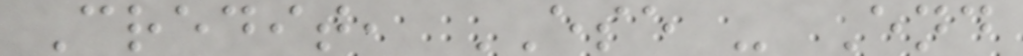Credit, ESE - End
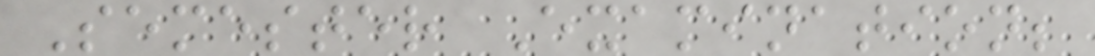Semester Examination;
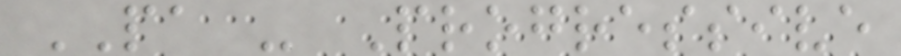PA - Progressive
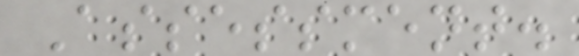Assessment.
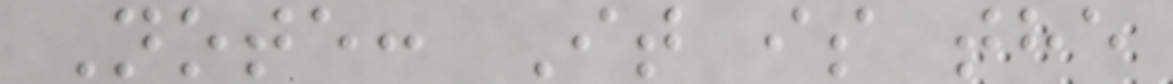Note: It is the
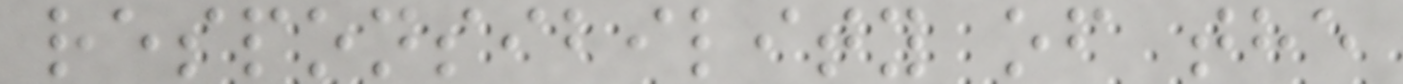responsibility of the
